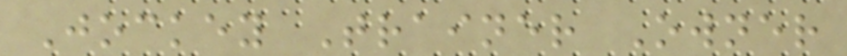Jockey Trainer Owner
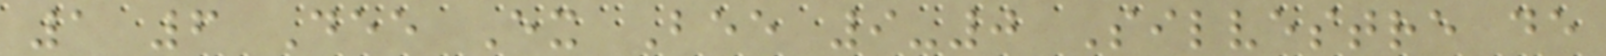1 6 Dee Ex Bee 9-0 Silvestre de
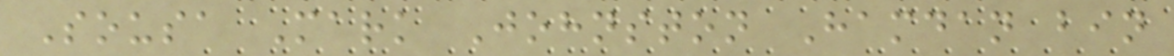Sousa Mark Johnston Hamdan bin
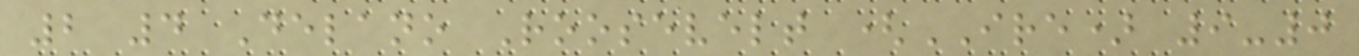2 4 Delano Roosevelt (IRE) 9-0
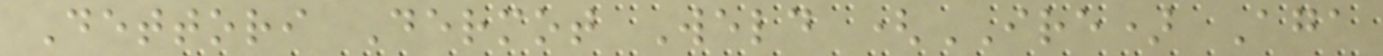Dettori Dermot Weld (IRE) Aga
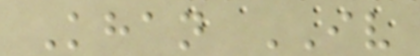Khan IV
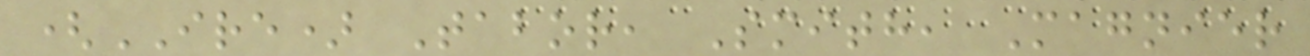(IRE) Tabor, Smith, Magnier
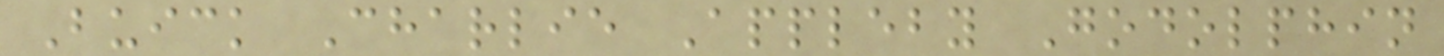Buick Charlie Appleby Godolphin
